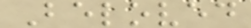Beloved
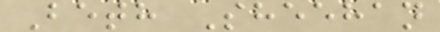Beth Sheehan
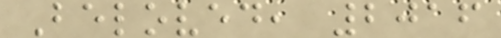Beloved, 2016
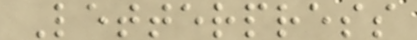Letterpress
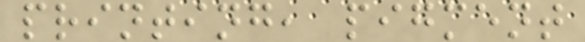printing, pigment
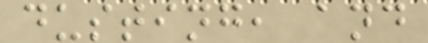dusting, and
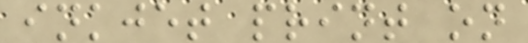inkjet print on
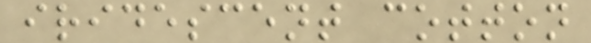iridescent cotton
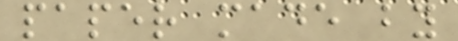paper made by
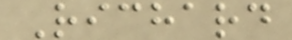Richard
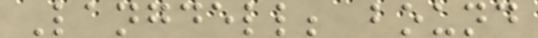Langdell; bound
